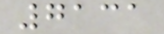7131
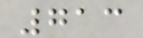713
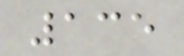135
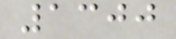1300
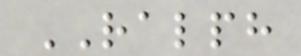RALPH
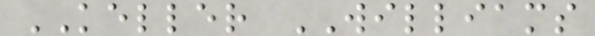KELLER WILLIAMS
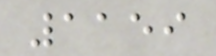1159
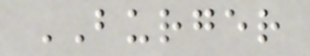BURGER
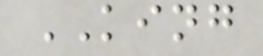KING
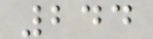244
